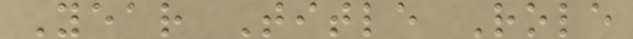Year Title Role
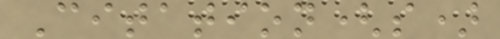Citation(s)
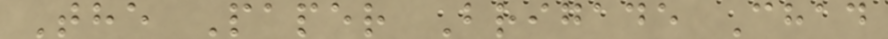The Paper Brigade Chad
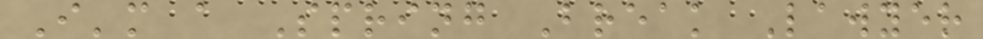I'm a Spring Break Lawyer
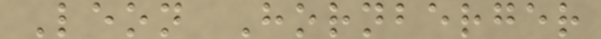Leon Hornberger
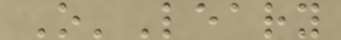O'Leary
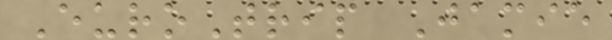EuroTrip Jamie
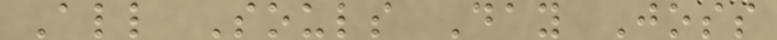All Souls Day Joss
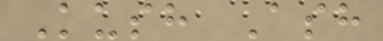Kush Ash
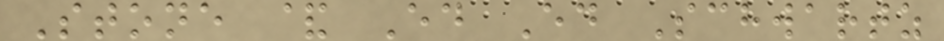Stone & Ed Ed Schwartz
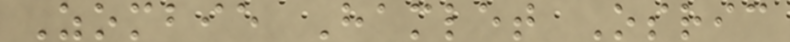Zombie Hamlet Osric
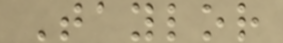Taylor
